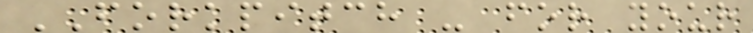FORKPITCH - for your
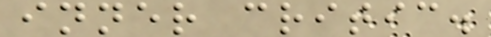inner critic.
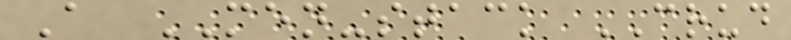A MEN-stack CRUD
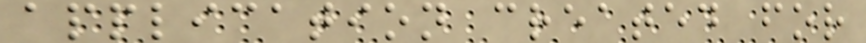application created for
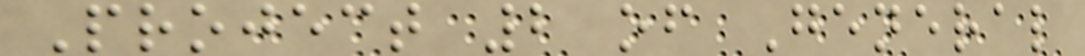Project 2 of General
